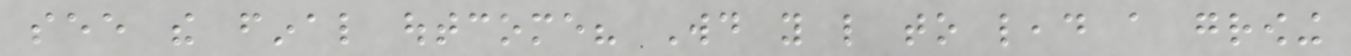see the final outcome? Would you like to lead a growing
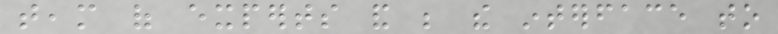team of experts and be the interface to
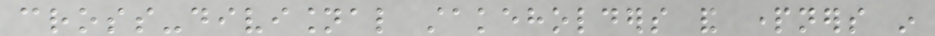cross-divisional stakeholders and partners in
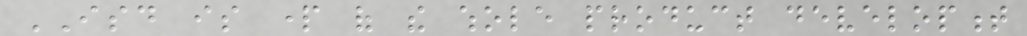ISD is part of the whole product development
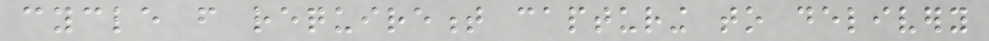cycle from requirement capturing to delivery
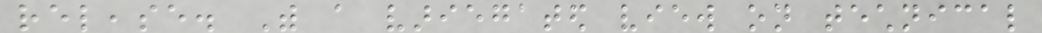release. With a variegated view on technical
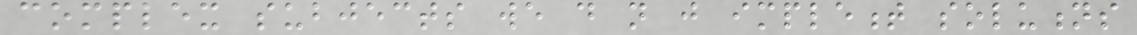complex subjects we do not just implement solutions
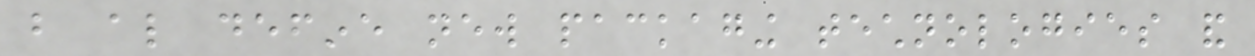but also define new packaging technologies and
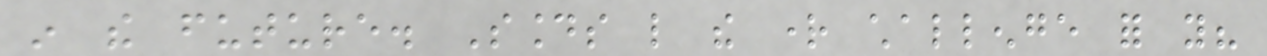in the future. Sounds like the right challenge for you?
